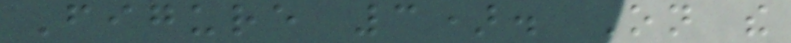Figure 3). On the
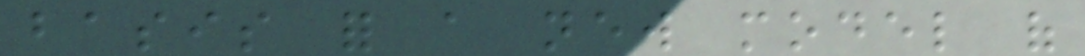basis for a new model of
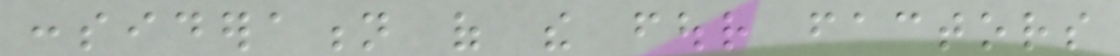consideration of the four factors
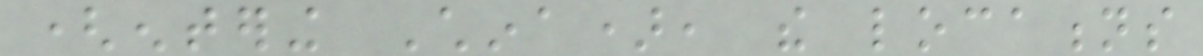(entering China), the locations
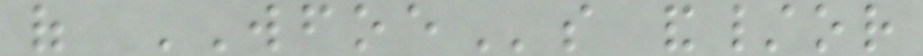of WFOEs and/or
